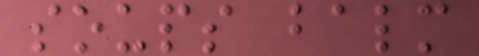soups balm
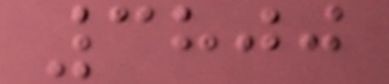3800
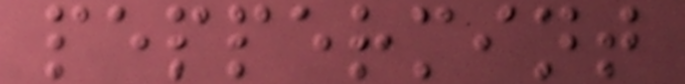peppermint
